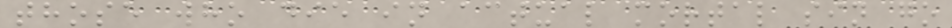those who die in actual mortal sin go
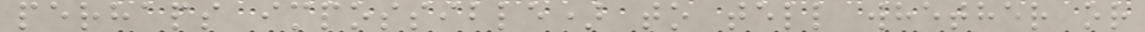perhaps impossible) to tell whether or
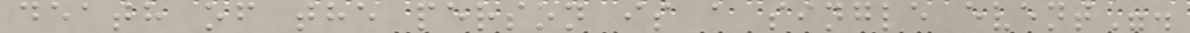death of the person is a single event".
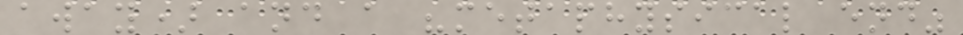away) and a "metaphysical end"
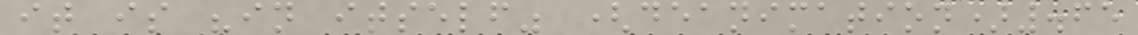it is "in itself" (deanimation).65
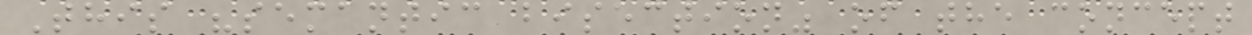This "semantic bisection" of the concept
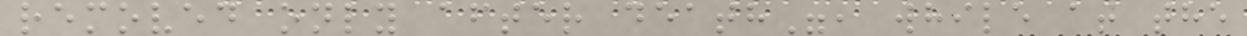removed only after death", while at the
